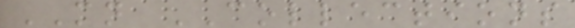MN COLLECTIONS
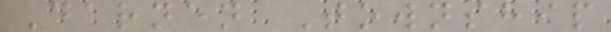Darnen Township
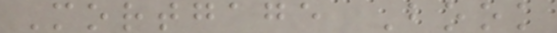Mortgage Book
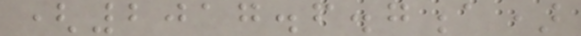(2017.6.7a)
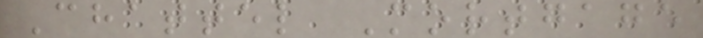Chattel Mortgage
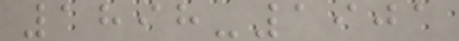1898-1901
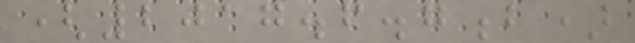(2017.6.7b)
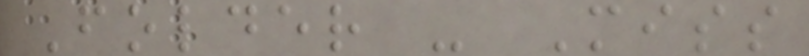Folder - Miss
